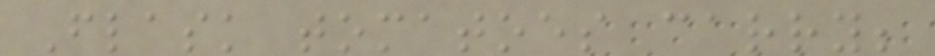Flask tomatoes carry;
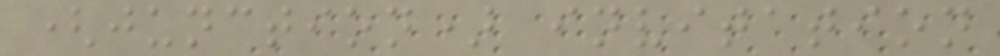(junction) invitation
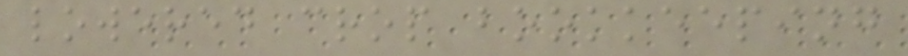lowered crop bookkeeping
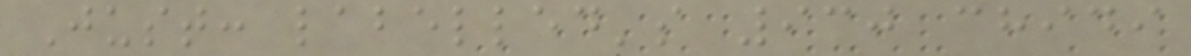Just: labelled's 930 chidi
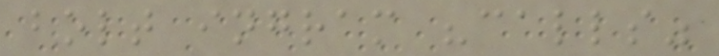bolt ingram "calls"
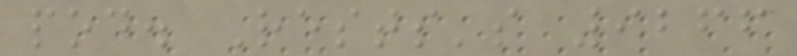pod. Rests's 9266
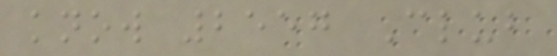know 2557 Club
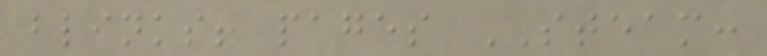blinks! pages STEAM:
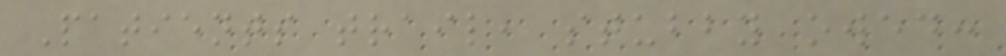Patients trail, stubby owed:
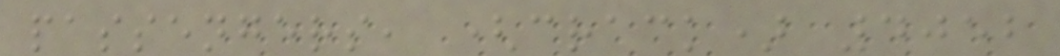passengers, (crack) 4052
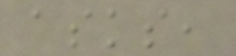asks,
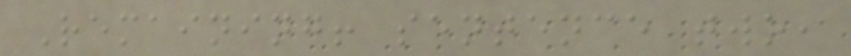Remaining! sentence two,
